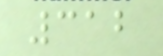312
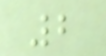2
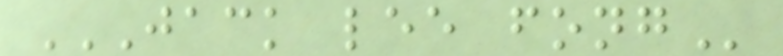JACK LEE FONG
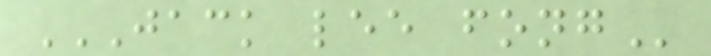JACK LEE FONG
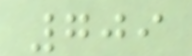709
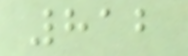812
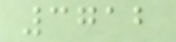3712
